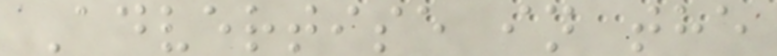Advertise in the
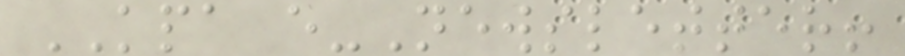KPA e-Newsletter!
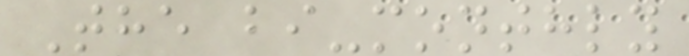The bi-monthly
